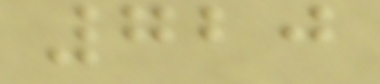720
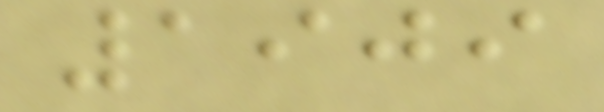1909
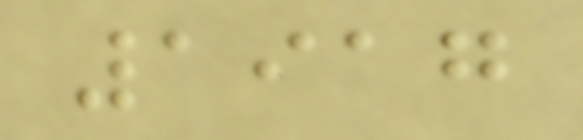1917
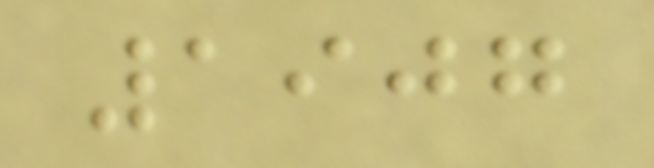1907
